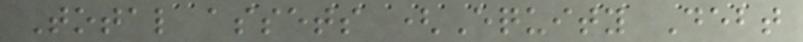Total assets (Equity Debt
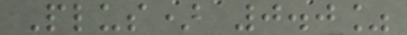Plus) 0.0%
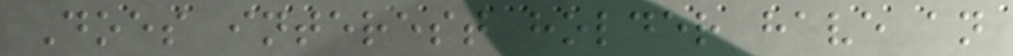Does interest holder have an
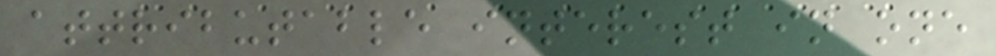attributable interest in one
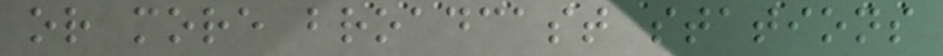or more broadcast stations
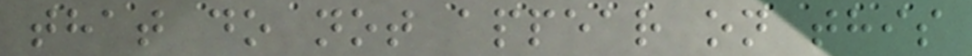that do not appear on this
